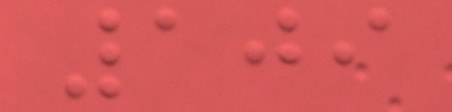109
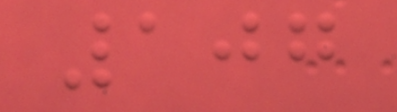107
